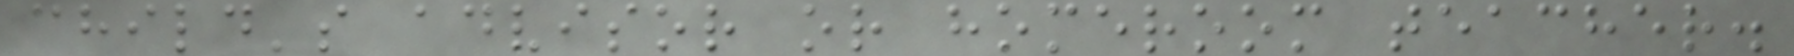child's advisor or homeroom teacher.
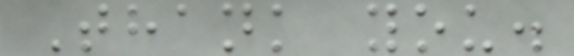Thank you.
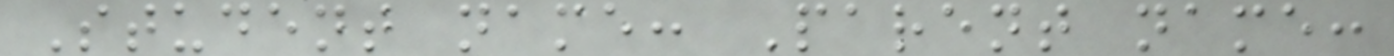Student name: Parent name:
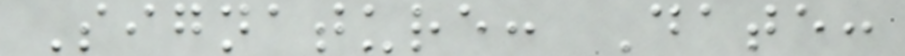Signature: Date:
